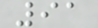91
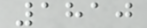1810
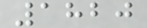1820
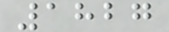1827
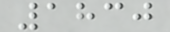1830
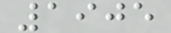1905
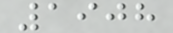1908
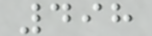498
